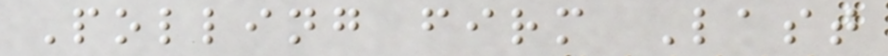Polling firm Last
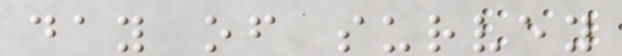day of survey
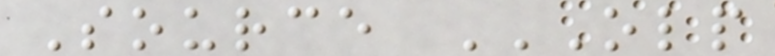Source OLP
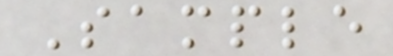Sample
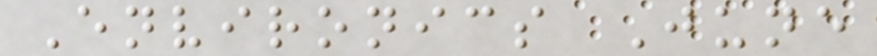Environics June
